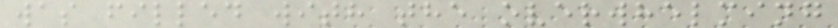was filled with the overwhelming
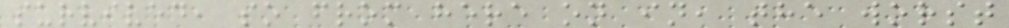survived, so from here on in, the worst
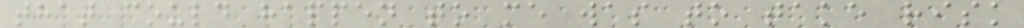that could happen to me was to take risk
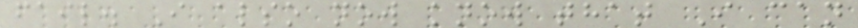fail. I also now know that I can
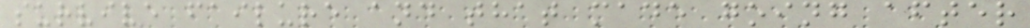survive failure and that made going after
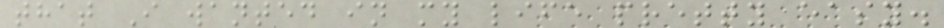that I wanted in my life pretty easy.
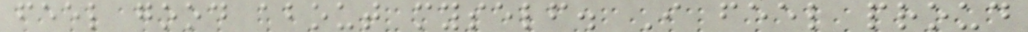feel good about myself. I feel proud
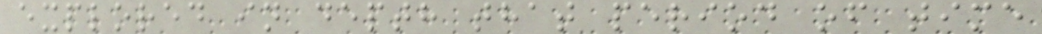explored in depth that period of time
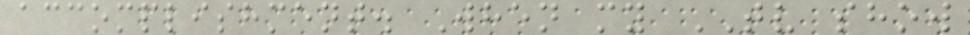accomplishment. When my TV show
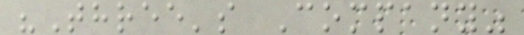"Three's Company"
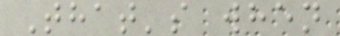That's when
